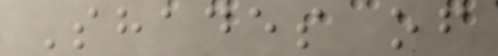Shades of
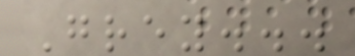Grey...
